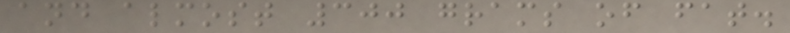and almost 300 grams of fat.
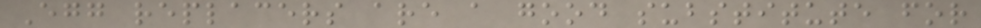Egg replacers are a good substitute for
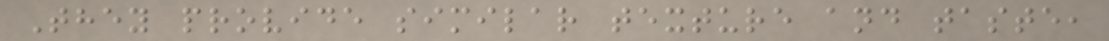They provide similar texture and taste,
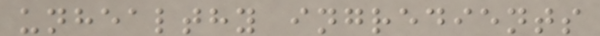unhealthy ingredients
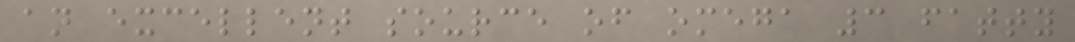an excellent source of omega 3 fatty
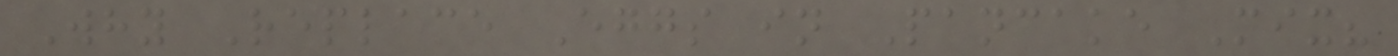Why Replace Eggs in Pancake Mix?
